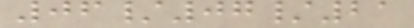06/07/21
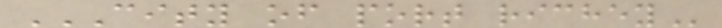CITY OF PORT RICHEY
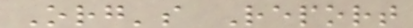Org's Report
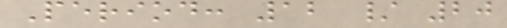Period: 12 / 20
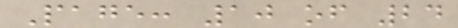Page: 10 of 24
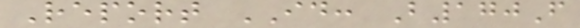Report ID: B170F
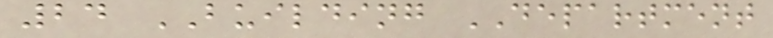24 BUILDING DEPARTMENT
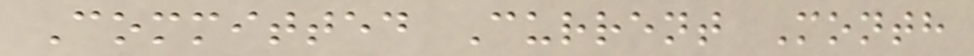Committed Current Month
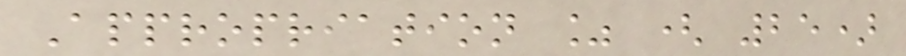Appropriation % ( 25)
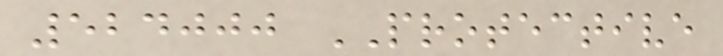524000 PROTECTIVE
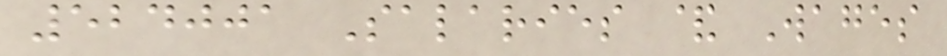524001 Salaries & Wages
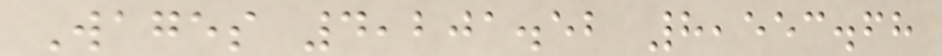Wages 4,201.52 8,553.68
